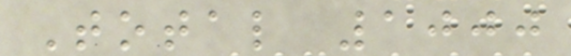Total 1000
